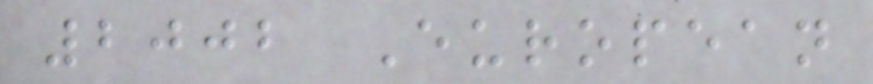2002 European
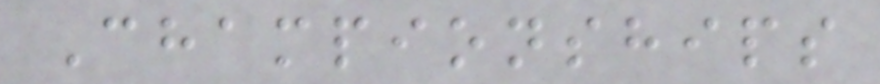Championships
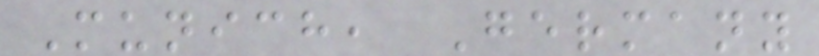Munich, Germany
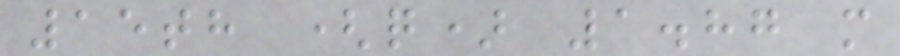15th (q) 1.87 m
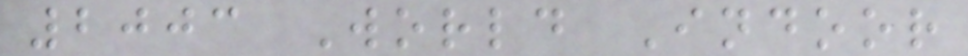2003 World Indoor
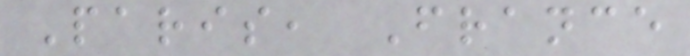Paris, France
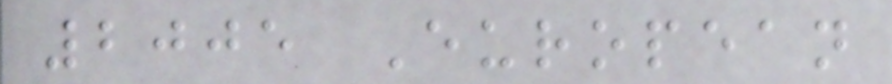2005 European
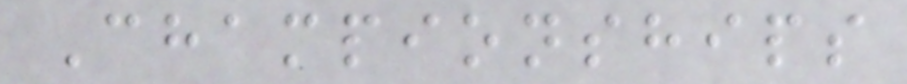Championships
